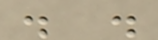. .
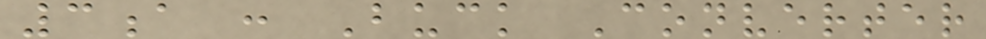3a : Buck Converter
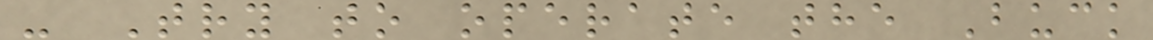- Try to operate the Buck
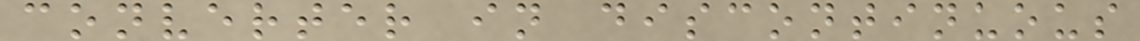converter in discontinuous
